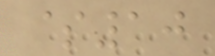$10
